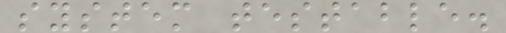system testable.
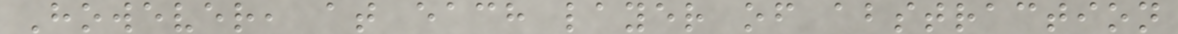However, at each layer of abstraction
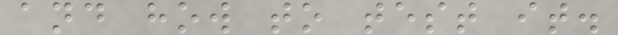and how to test it.
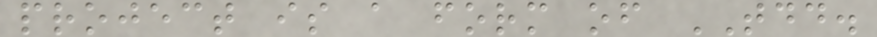project is a form of TDD.
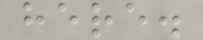here.
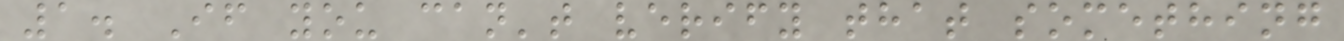1. If you can't verify that something
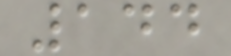144
